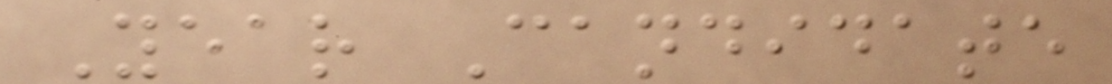Year Candidate
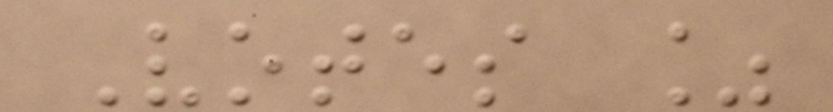Votes %
